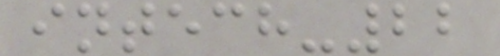intech-22
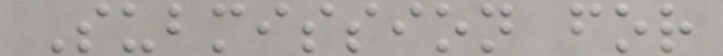Submission for
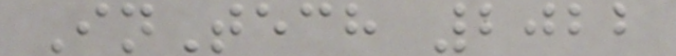InTech 2022
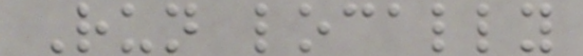Run locally
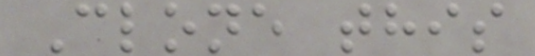Clone this
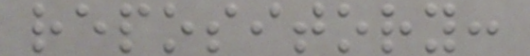repository:
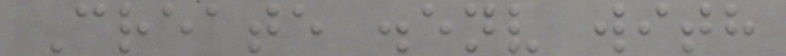Create .env with
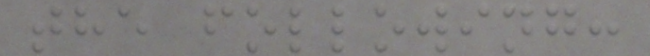the following:
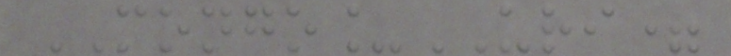MONGO_URI=
